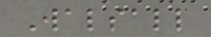Walsall
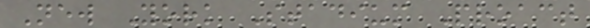New York Stadium Proact
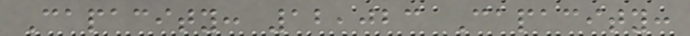Capacity: 12,023 Capacity:
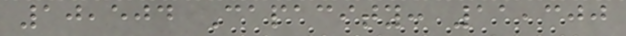10,504 Capacity: 11,300
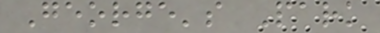George's Park
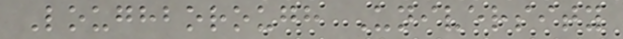Loughborough University
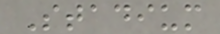Stadium
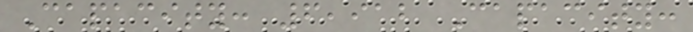Capacity: 6,912 Capacity:
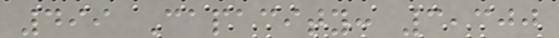499 Capacity: 3,300
